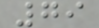79
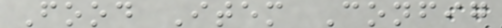Food Item Config
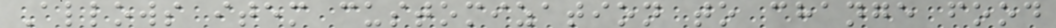Allows item customization to change food
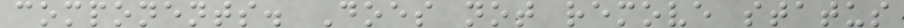components. Does not remove status
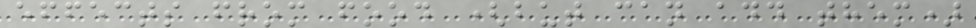effects from food (but can add them)
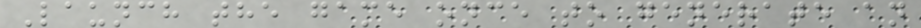Launch the game once to generate an
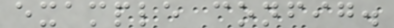example config.
